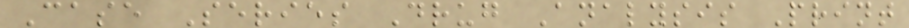Case Series Drug Analysis Print
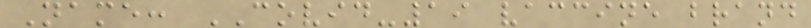Name: COVID-19 vaccine brand
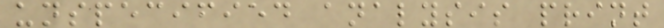unspecified analysis print
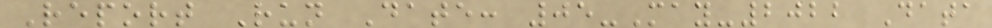Report Run Date: 05-May-2022 Data
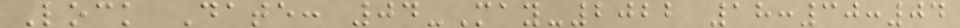Lock Date: 04-May-2022 18:30:04
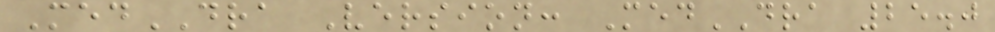MedDRA Version: MedDRA 25.0
